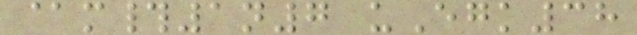@m#1n7 uEgk38
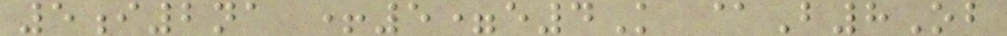5i2na +5=e4K @B8Ob
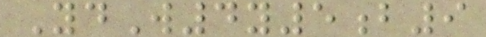YdW4y5b9
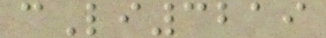cLi3219
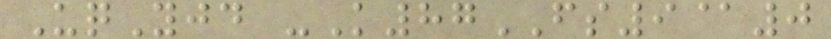UqYjd -K87FS9@0
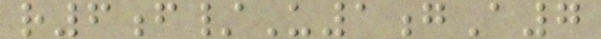r6f/U1gA7
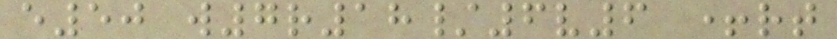e50 w7r18/6v6 +rt
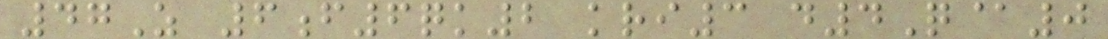47Z 6f6qk2 kri3 d4Q@0
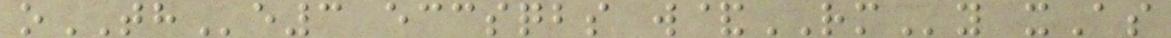oTHe3 eccsqbs w&RMy xAs
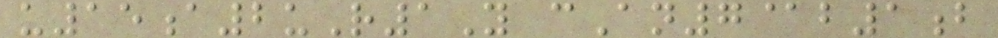u15a2uR1Y cAn7@b1b
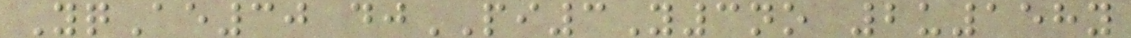YqAe30 djPI3Y3no 2u158y
